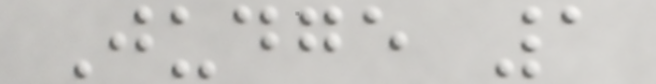Judge 1
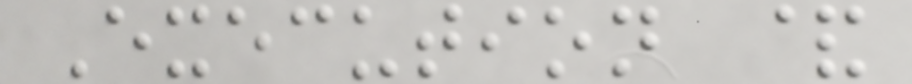Execution &
